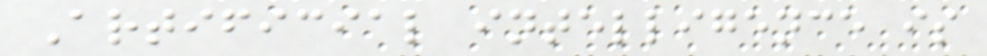Artificial intelligence is
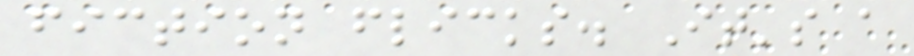fiction flicks. It's a
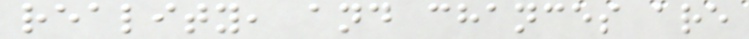reality, and chances are
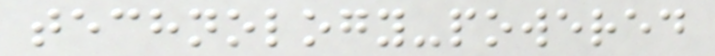technology-powered
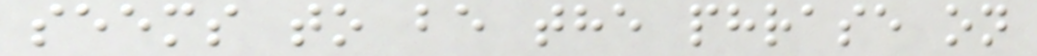seems to be the phrase on
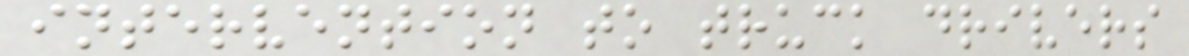intervention to truck drivers
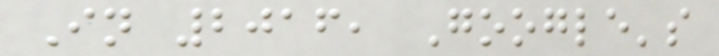In 2016, Google's
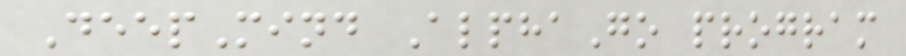DeepMind AlphaGo program
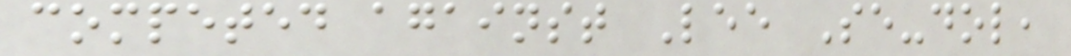competed against Lee Se-dol,
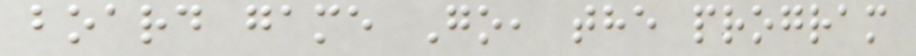board game Go, the program
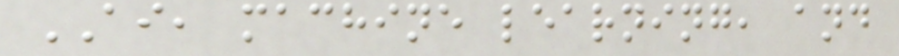AI, machine learning, and
